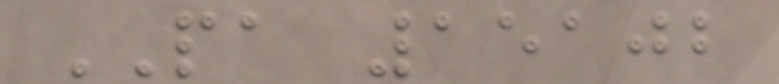PA 15102
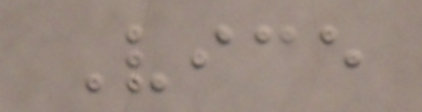Vice
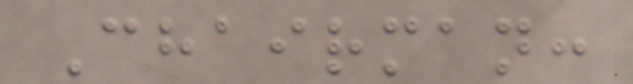Chairman:
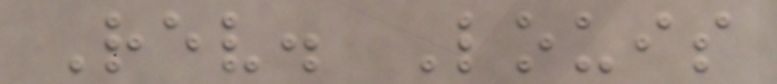Rev. Louis
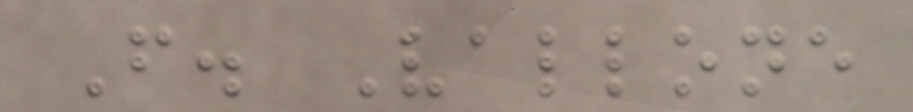F. Vallone
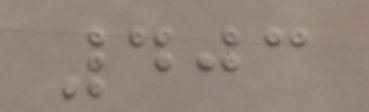403
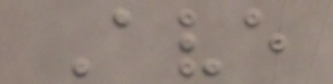Ave
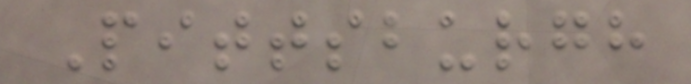Pittsburgh
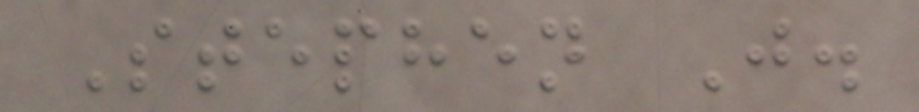Stephen J.
